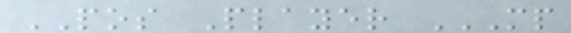POS Player MP
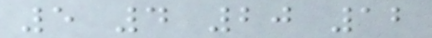5 4 20 12
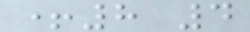+8 4
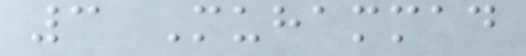3 Muhammad
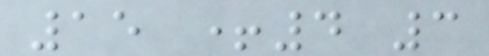15 +4 3
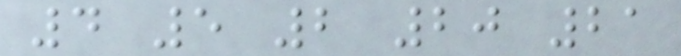4 5 2 20 21
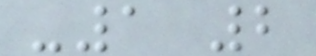-1 2
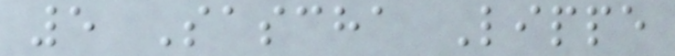5 Sascha Lippe
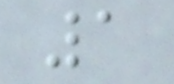1
